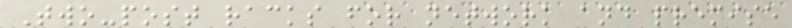Two-post racks for network and premise
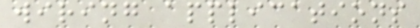wiring applications
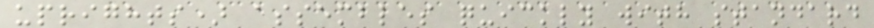uprights) assembles quickly with standard
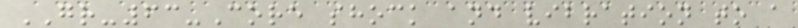GR-63-Core shock and vibration to a
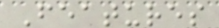Features
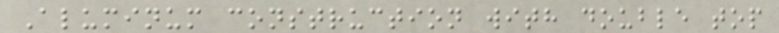Aluminum construction with double top
